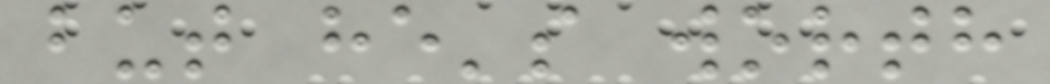but he's worth
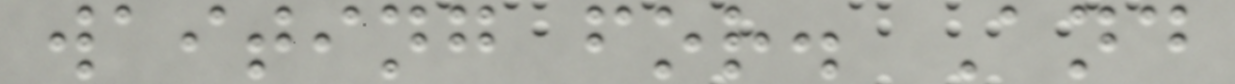waiting for. And
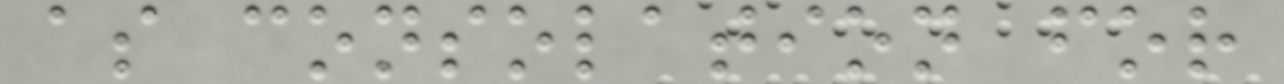as consolation for
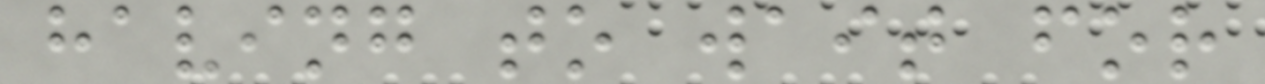having to wait for
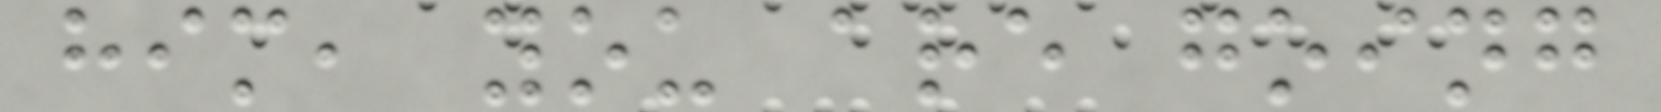him, you are going
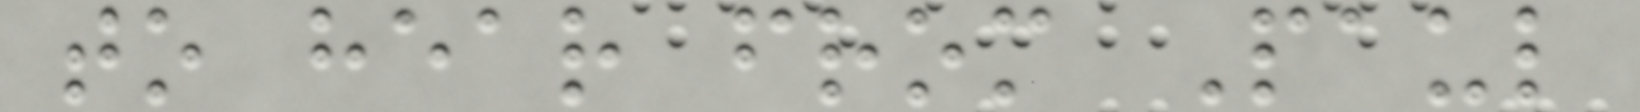to hear from Paul
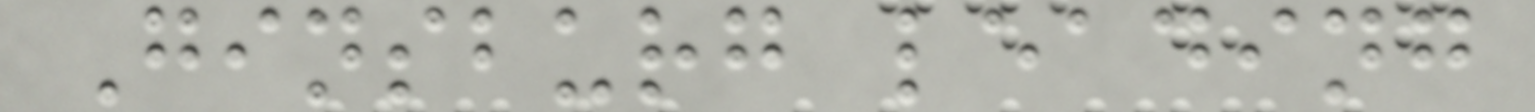Ginsburg leading
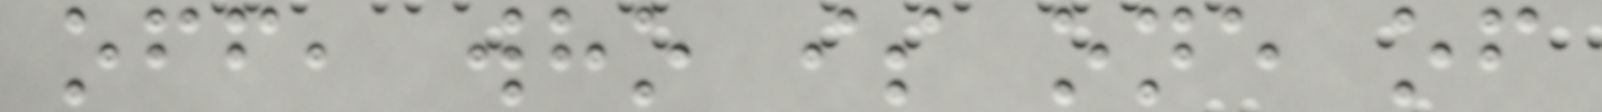off, who is one of
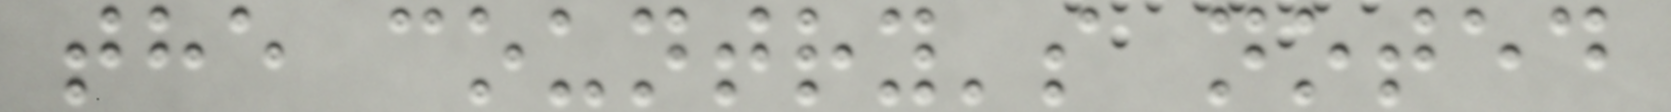the country's noted
